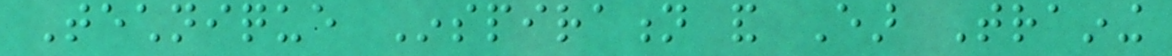Technique Inspiration and Ear Training
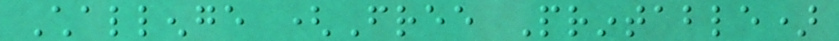Challenge (Free Printable)
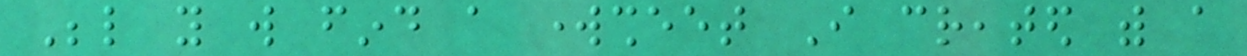Below you will find a worksheet I created with a
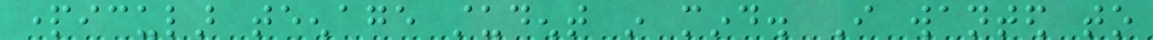particular teenage student in mind. I wanted to
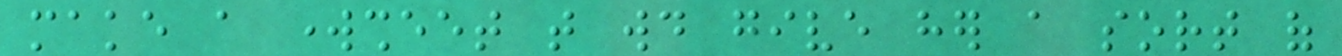make a worksheet that would give her a sort of
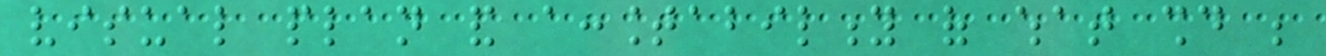visual plan and accountability of what should be
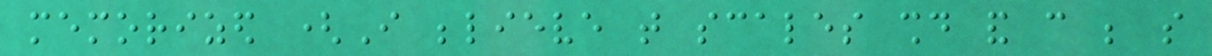memorized (I believe that scales should and can be so
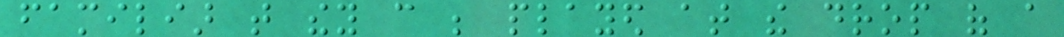familiar that they can be played at the drop of a
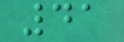41
